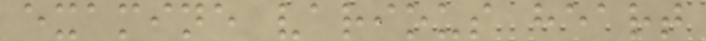examine various heart
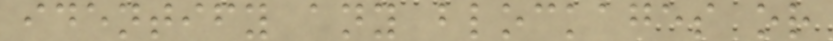identify any blockages or
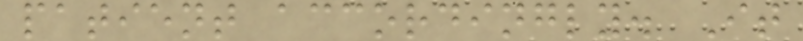patient accordingly. It
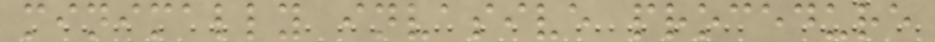minimally invasive procedure
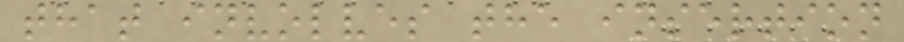that involves the insertion
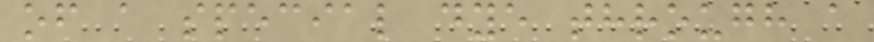of a special dye through a
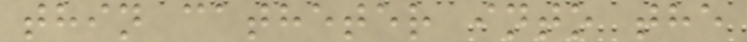thin catheter into the
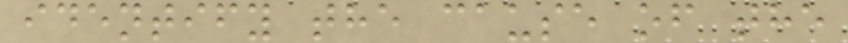identify the cause of the
